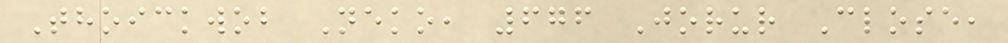Thoickwob Neko, 676 Jorur Close,
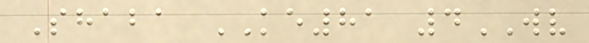Shaba KE81 4WV
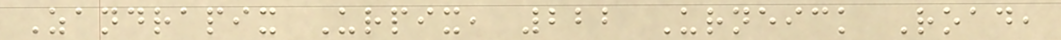Zandrapix Urpix, 222 Urneick Road,
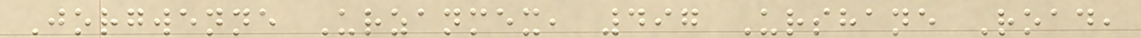Jorgwenne Urzanmex, 497 Urshane Road,
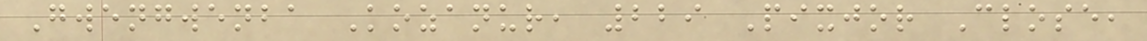Gwengwenba Kozanur, 229 Pixjor Close,
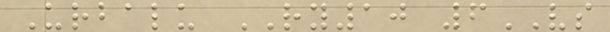Urbalu RY10 6VS
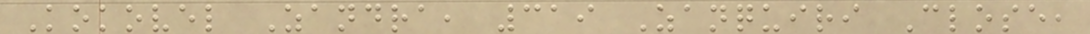Kokovel Zandra, 319 Zanquiri Close,
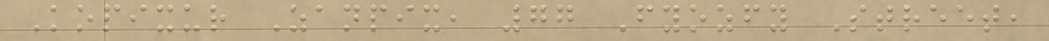Kopixur Zanpix, 77 Fyozfy Street,
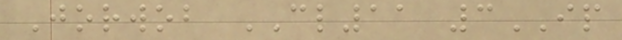Jorwob CL11 3IP
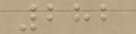282
